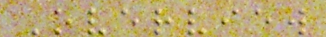Overview
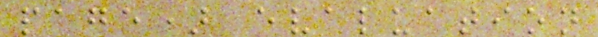page) evaluation
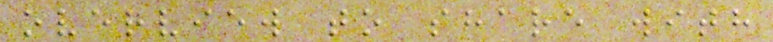overview to share with
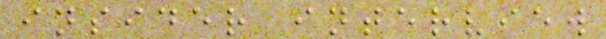insider interview
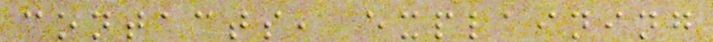contacts, explaining
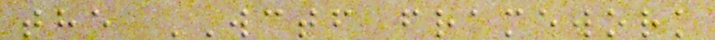the WCTF framework
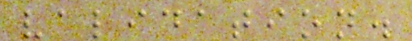validation.
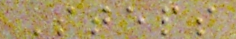Steps
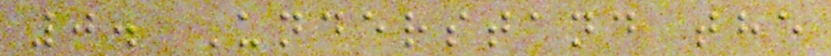0. Understand the
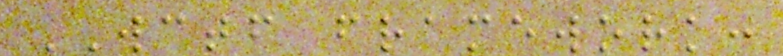WCTF framework:
